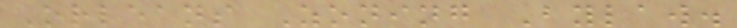Orleans Zoning Bylaw.
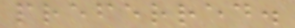preferred.
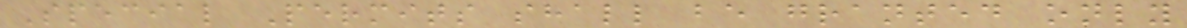Special Permits shall be granted only
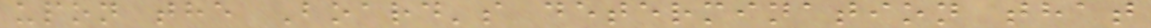upon the Board's determination that
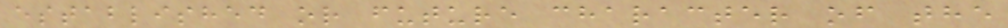established or future character of the
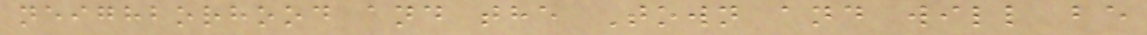neighborhood and the Town and will be
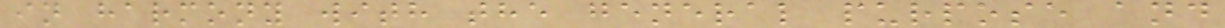in harmony with the general purpose and
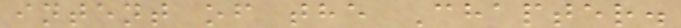intent of the Chapter.
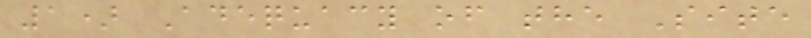1) Adequacy of the Site
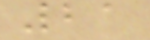21
